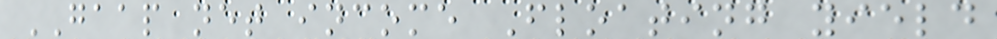GAAP net income Floating yield
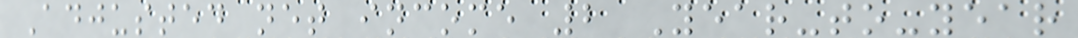Adjusted net income 2 Year-to-year
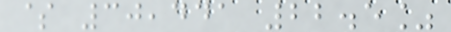$ 30,441 22.5%
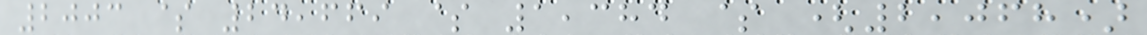2003 $ 24,669 $ 1,384 $ (2,068)
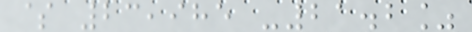$ 23,985 -21.2%
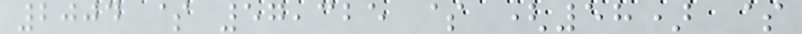2004 $ 57,325 $ (58) $
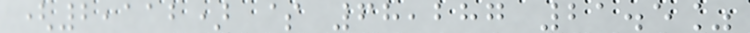(2,112) $ 68,287 21.5%
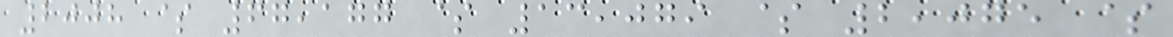2008 $ 67,177 $ 13,079 $ 2,075 $
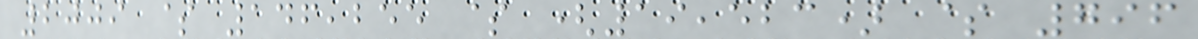2009 $ 146,255 $ (19,523) $ 796
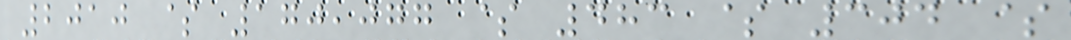2010 $ 170,077 $ 483 $ 304 $
